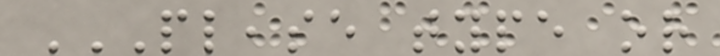PLEASE TYPE OR
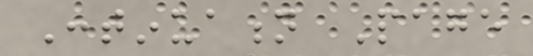Continuation Page
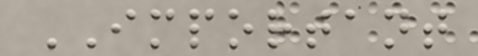IMPORTANT
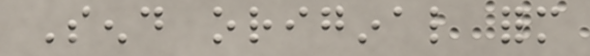Send original form
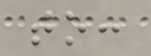to:
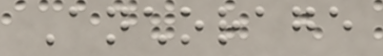Anchorage
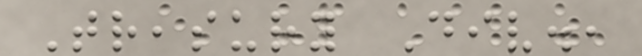Treasury Div.,
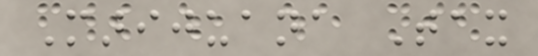Marijuana Tax
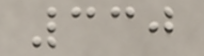330
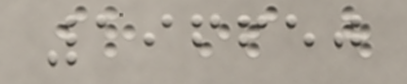196650
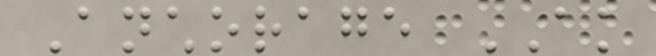Anchorage AK
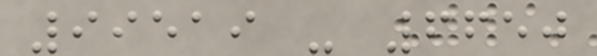99519 - 6650
